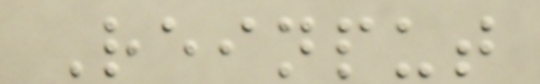Reinput
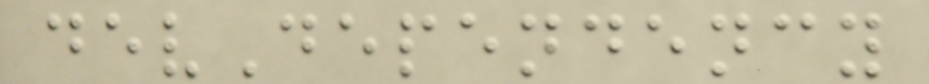devDependency
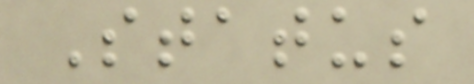Status
